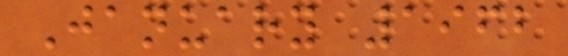January 1962
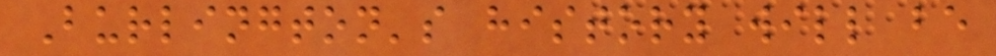Burlington's history will be
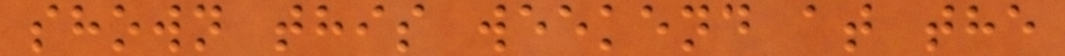shown this weekend at the
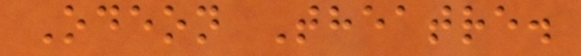Odeon Theatre.
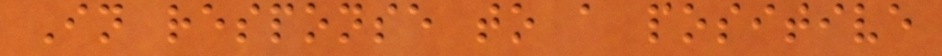In response to a positive
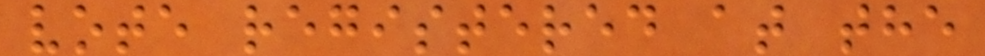vote registered at the
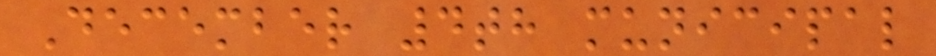December 4th municipal
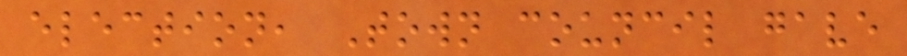election, Town council gave
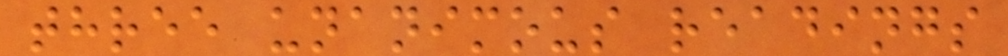three unanimous readings
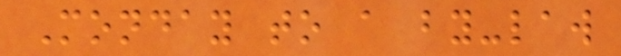Monday to a by-law
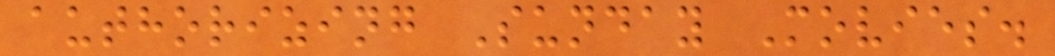authorizing Sunday Movies.
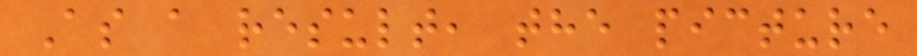As a result, the picture
